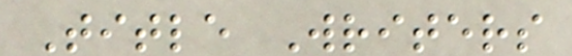Title Writers
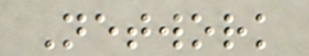Network
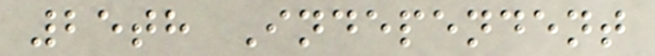25th Independent
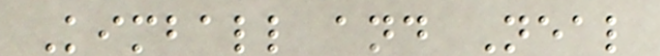Kimball and Neal
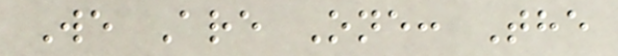We Are One: The
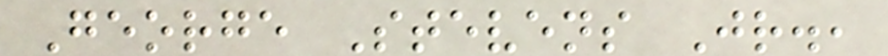George Stevens Jr.,
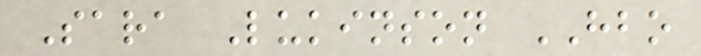Sara Lukinson HBO
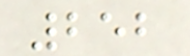252
